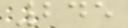245
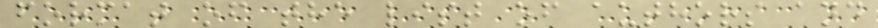format of the list of authors and
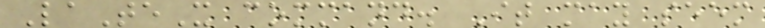LaTeX command. It may seem
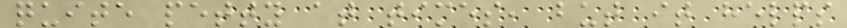quite petty at times, but it helps
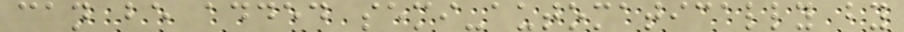can be added semi-automatically by
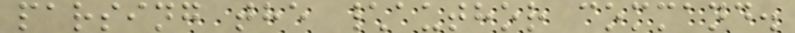parsing the \author command.
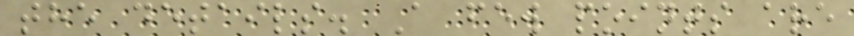the details. A few points are
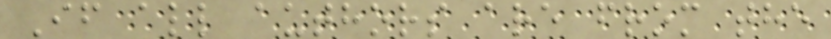If all authors are from the
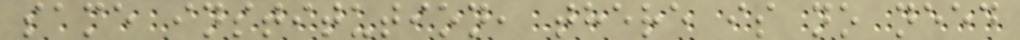same institution, there is no need
